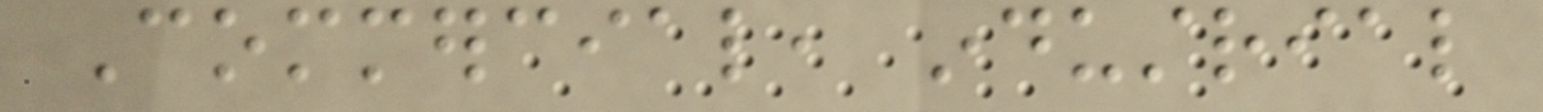Commercial, industrial
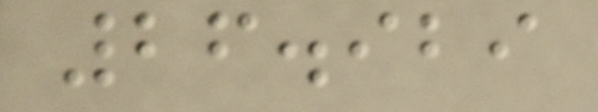26.929
